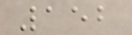152
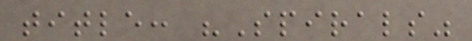title: "Spirals"
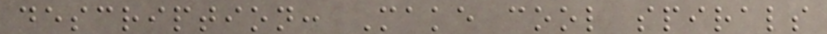description: Make cool spirals
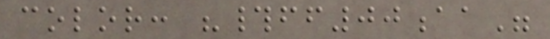color: "#ff00aa"
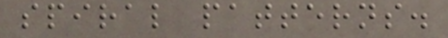spiral patterns.
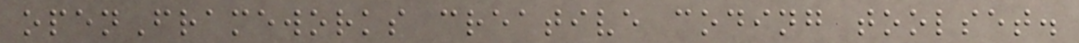openFrameworks creative coding toolset.
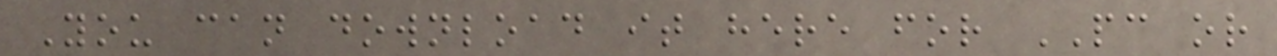You can download it here for PC or
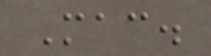Mac.
